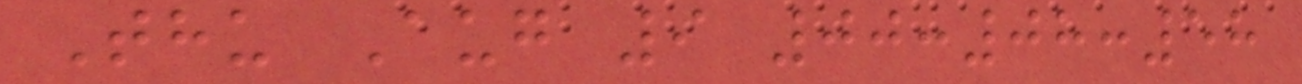Thu Aug 9 00:08:58
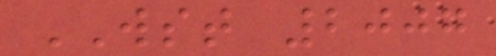WST 2007
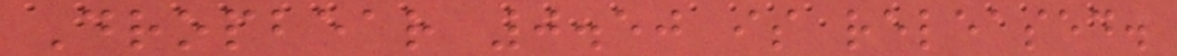Dropbear 0.50 is released.
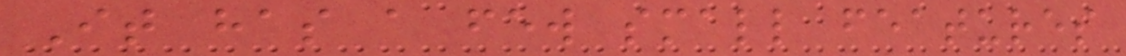It has a few small features
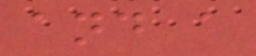and a
